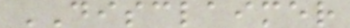DISCLAIMER
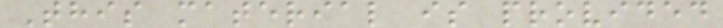This material is provided
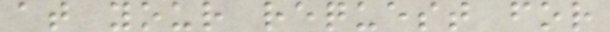at your request for
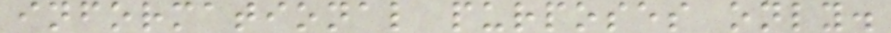informational purposes only.
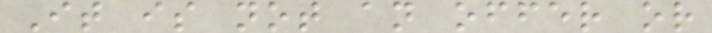It is not an offer or
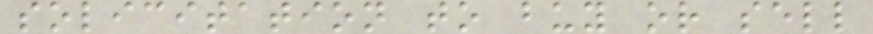solicitation to buy or sell
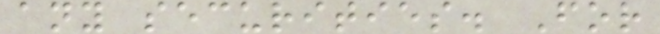any securities. For
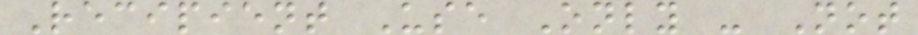Recipient Use Only - Not
